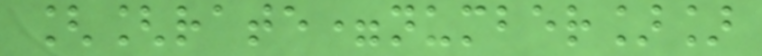[[rate=number]]
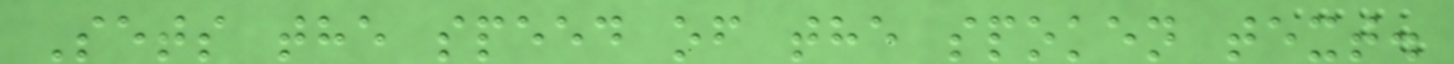Sets the speed of the spoken text.
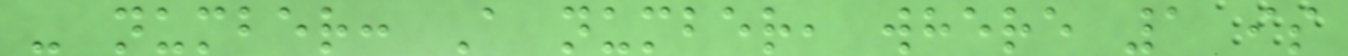- number: A number, where 1 is
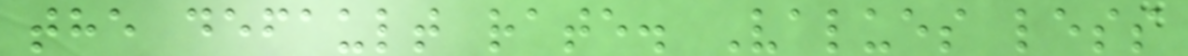the default rate. Values less
